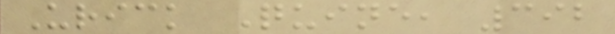Urick Quine, 392
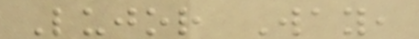Lujor Way,
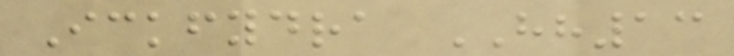Ickfydra HH13
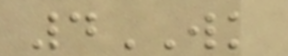4WK
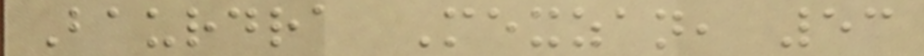Baurdra Mexzan, 53
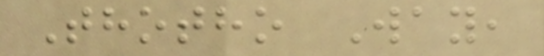Thotho Way,
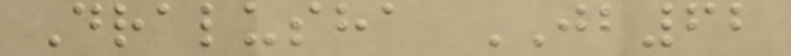Dralusha JB62
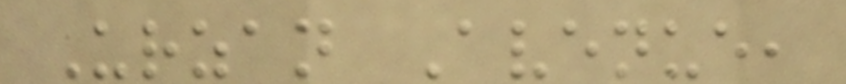Urzan Avenue,
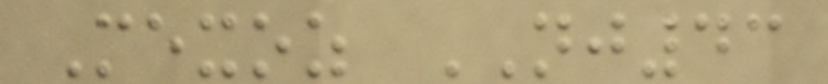Mexoz NJ43
